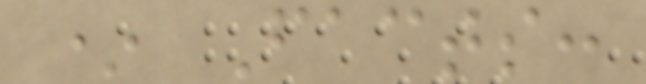* Facts:
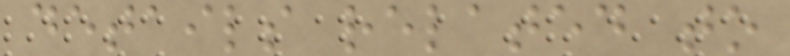details related to
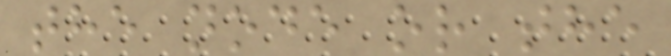the node or the
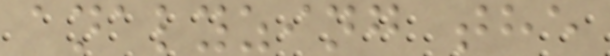analyzing the
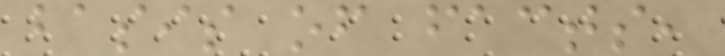basis of facts,
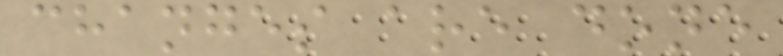changes are done
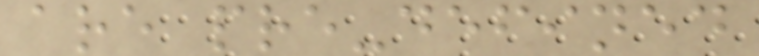are pre-defined
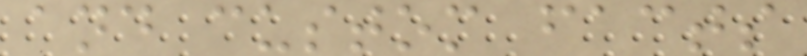and custom facts
